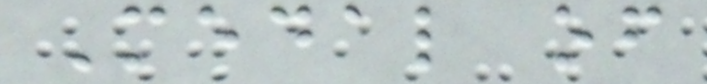Medal of
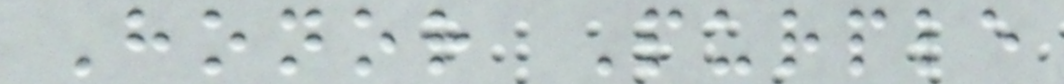Honor Purple
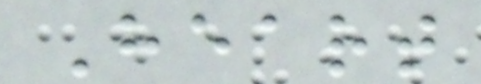Heart
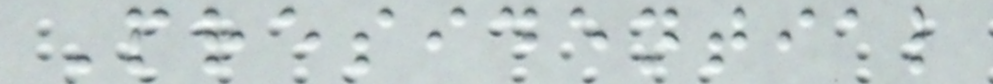Presidential
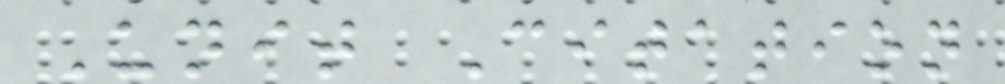Unit Citation
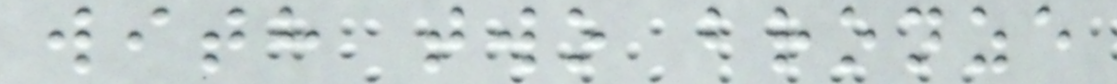with two bronze
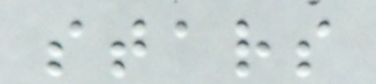stars
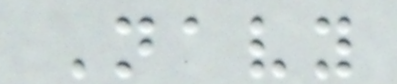Navy
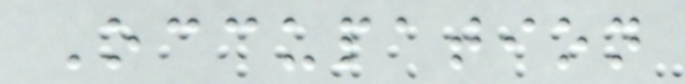Occupation
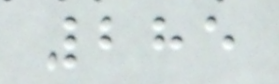285
